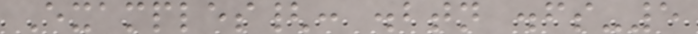Examples{: .btn .fs-5
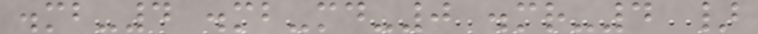.mb-4 .mb-md-0 .mr-4 }
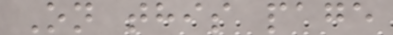On this page
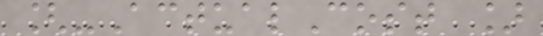[-ActualCost ]
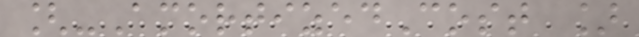[-AmortizedCost ]
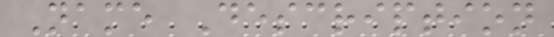Name Description
